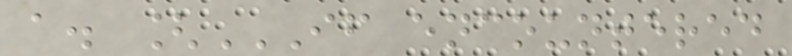a. [IF ENCOUNTERED
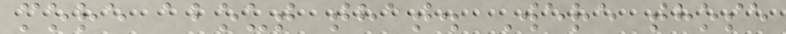more about that. Were those
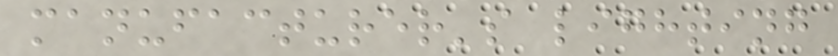manufacturer's lighting
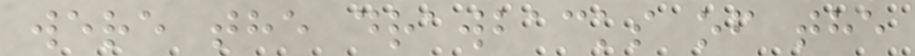were the drawbacks of the
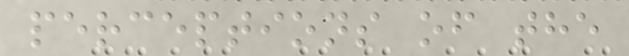perceptions of the
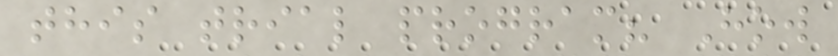this trial program? How
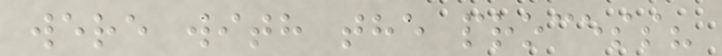were with the process?
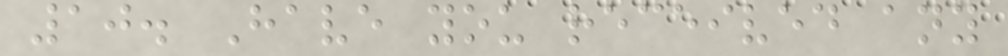10. Have you received any
